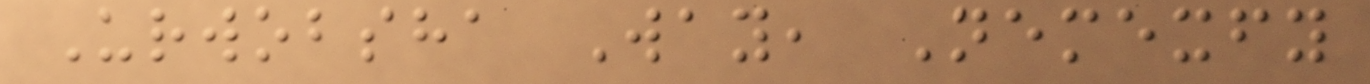Urwobsha Way, Nemexfy
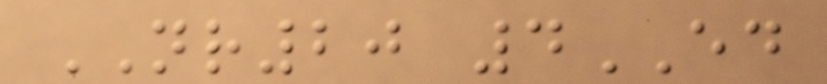NR20 4ED
